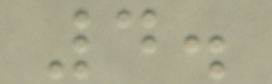4.
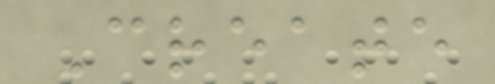Create
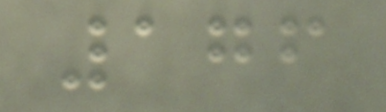176
